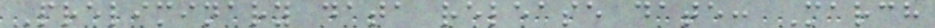Preliminary data release date: March
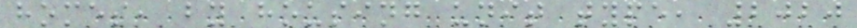homes, by housing unit type, 2020
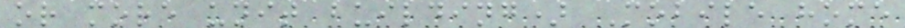or more unit building) Mobile home
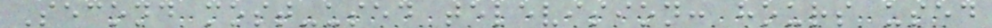Second most-used television: hours used
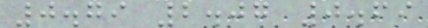0.79 2.07 0.69
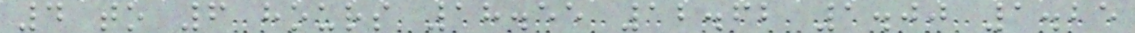4 to 6 hours 18.55 12.62 1.00 1.25
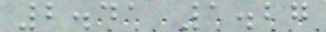2.41 1.27
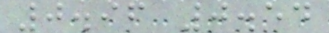0.96 0.54
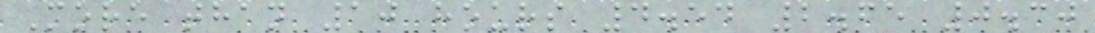More than 10 hours 4.54 2.65 0.30
